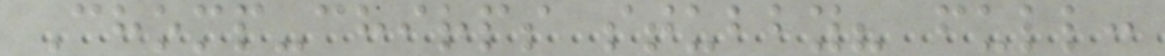Chomp-chirps stubby? full:
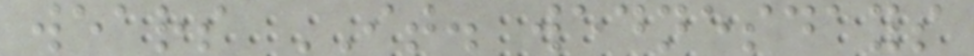wears IT. wednesdays
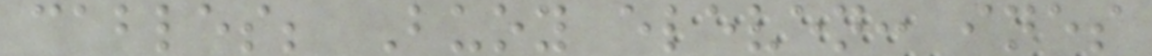cables; Buoy eleven: ines
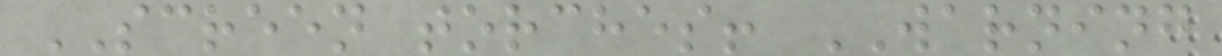SCREEN torches! WARNING
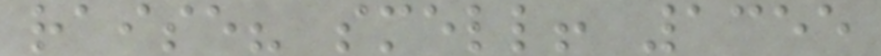raise? smell! 1355
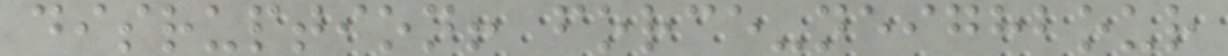disruption! force-neighbour
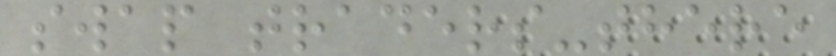swap traders-there
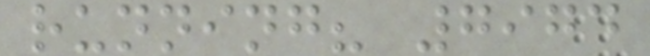running? 7974
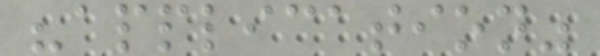"application"
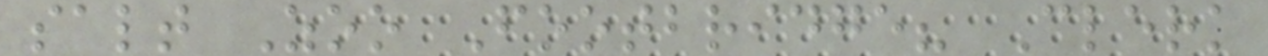salt Zoo Footbridge? Clerk
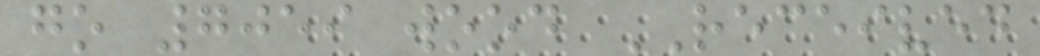go 7059 wood RECEIVED
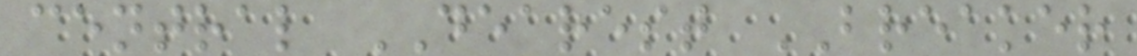central DEAREST BREAKER
